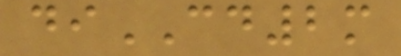diCD2m
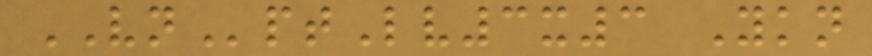VNptLv3x3 Ykn
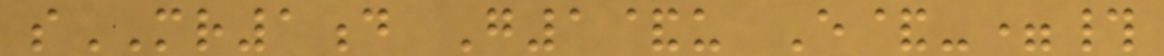sMR1d G1&u E&-=#
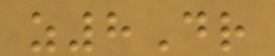z8Dr
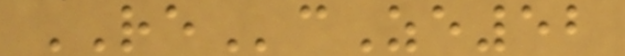REcZe52
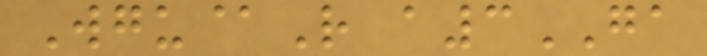Wgu@R a3GA
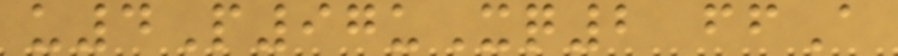u4P97uXq2 ffA
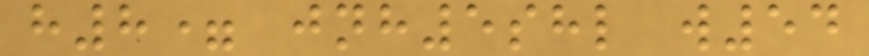h8= jnh5shl w54
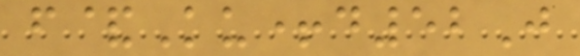f&Ku+d52J
